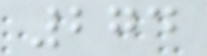274
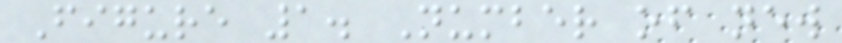Figure 1. Number of new
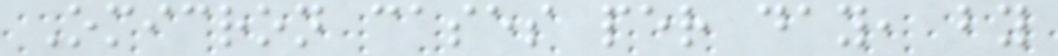Omicron cases per day, by
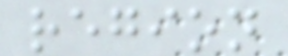region
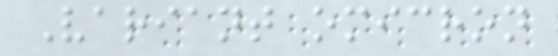Variant omicron
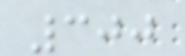300
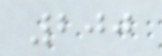200
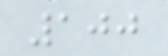100
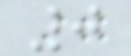0
